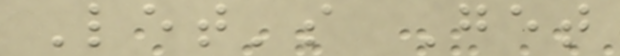Let's Get
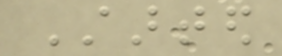Started
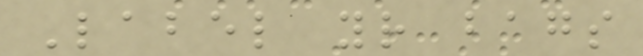Label your bags
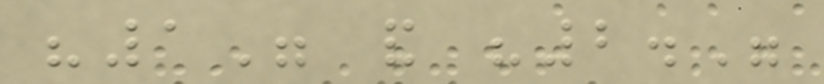"1" and "2."
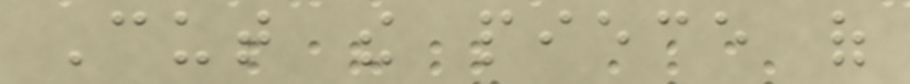Cut the piece of
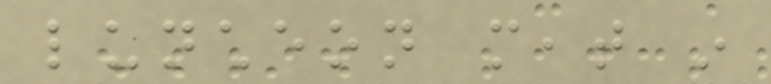luncheon meat in
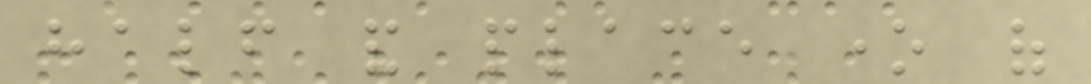half and place one of
